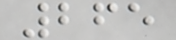265
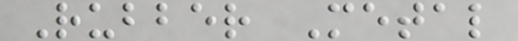Rubber Metal
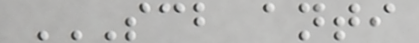SCB ANTI
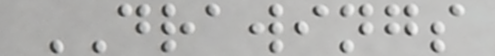DRAWINGS
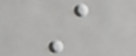A
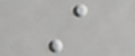A
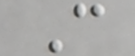C
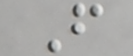F
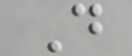D
